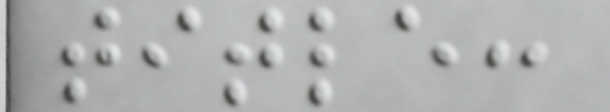title:
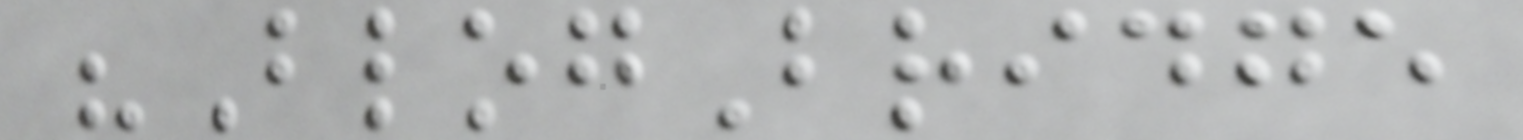"BlogBridge
